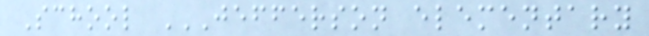School JEFFERSON ELEMENTARY
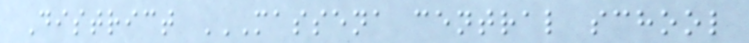District MASSENA CENTRAL SCHOOL
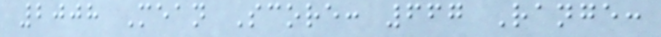2008 Mean Score: 667 Range:
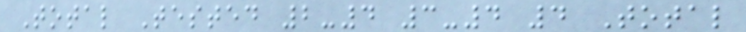Total Tested 2-4 3-4 4 Total
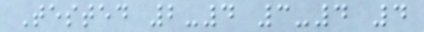Tested 2-4 3-4 4
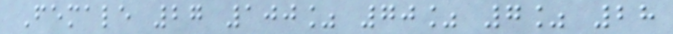Female 27 100% 70% 7% 28
